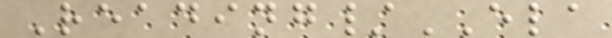Reading/ELA
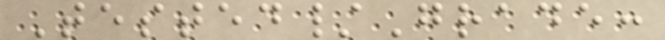Tested/Grade:
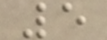5
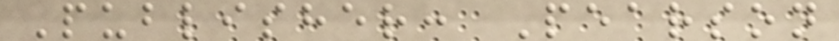Publisher: Pearson
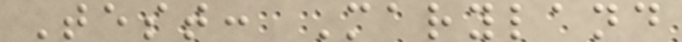Test: Maryland
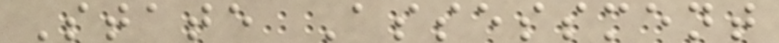State Assessment
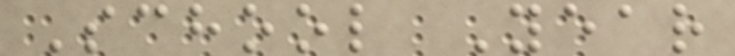School Year
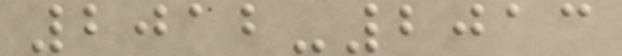2012-2013
